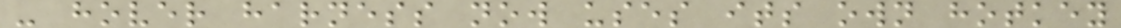- hover harness now uses its own hotkey
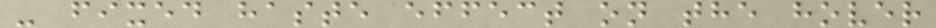- fixed haste effect on the hover
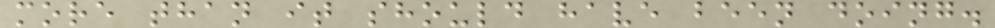more than it should have been doing.
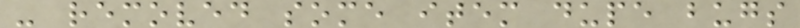- removed some item dupe bugs
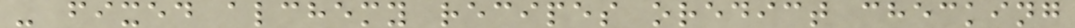- fixed alchemy recipes oredict checking
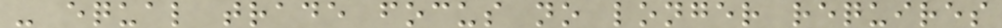- equal trade focus no longer requires
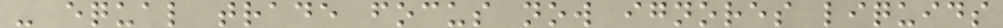- equal trade focus now ignores liquids
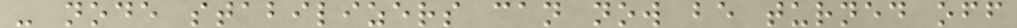- node stabilizers can now be turned off
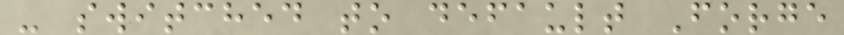- switched to default Forge
